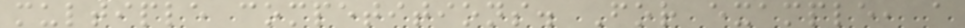multiple competitions. For example, a
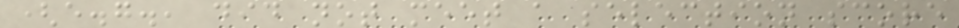(e.g., did not meet a selection score
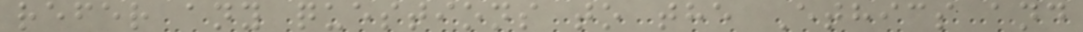refer any questions to the Ethics and
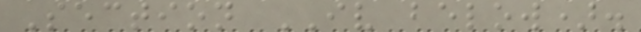Section IV below).
